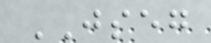JSEG
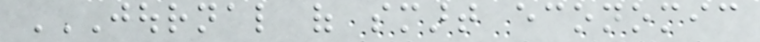JOURNAL OF SMART ECONOMIC
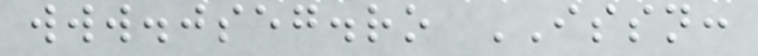www.jseg.ro ISSN:
